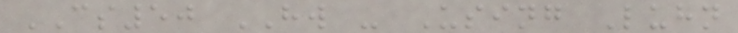CS50 HW - Using Luhn
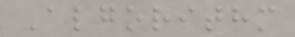Algorithm
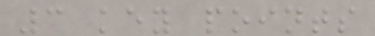3 key points
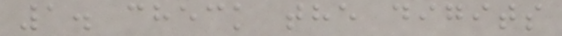1. check the digits
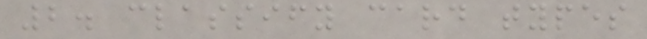2. classify card types
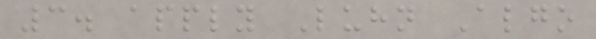3. apply Luhn Algo
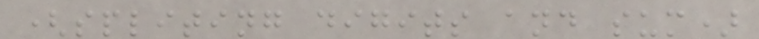(spliting digits and sum)
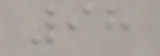98
